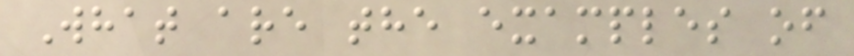What are the examples of
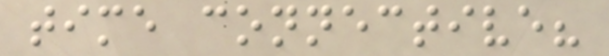time connective?
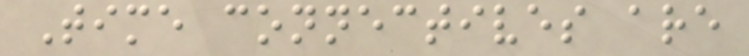Time connectives are
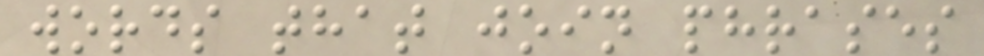words that join phrases
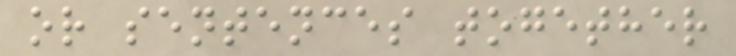or sentences together
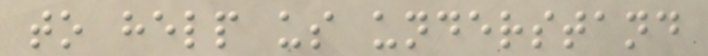to help us understand
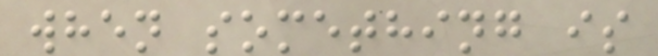when something is
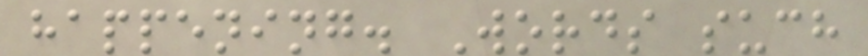happening. Words such
